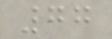77
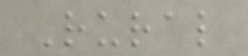Rural
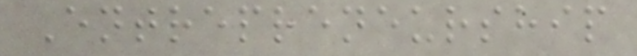Entrepreneurship
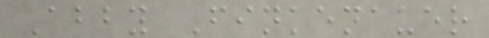Abby Finkenauer
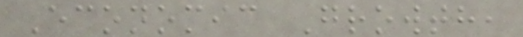Economic Growth,
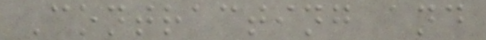Contracting and
